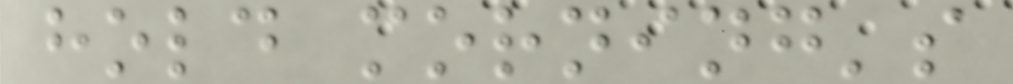hold morning's
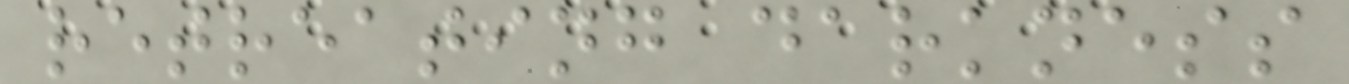retreating darkness
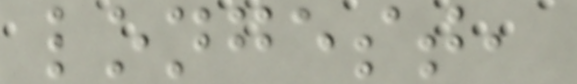longest,
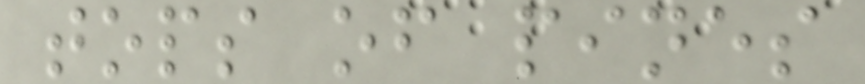tops of pines
